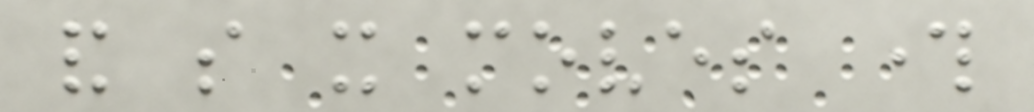and so it moves through
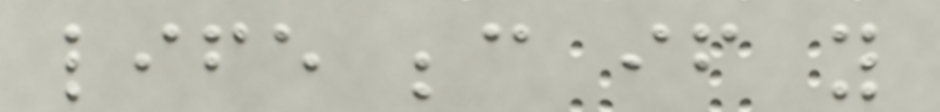life because if you
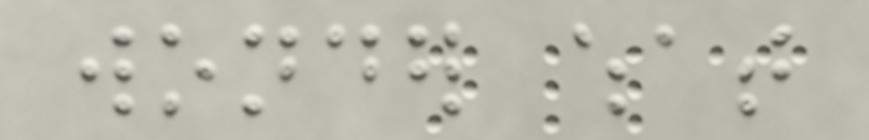wonder what
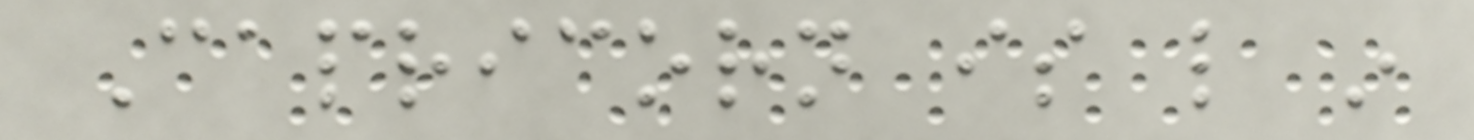Capricorn is like in
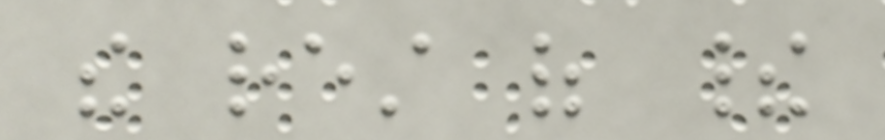the rest of their
